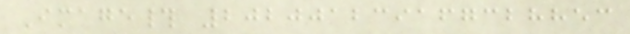Image# 202001239167328853
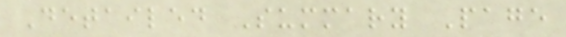Detailed Summary Page
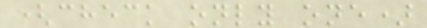(check only one)
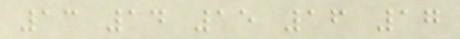13 14 15 16 17
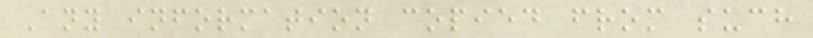Any information copied from such
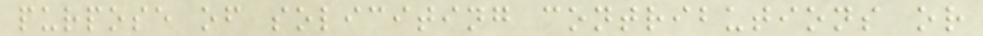purpose of soliciting contributions or
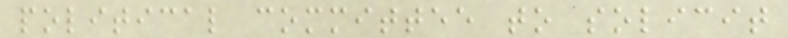political committee to solicit
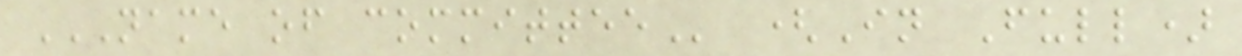NAME OF COMMITTEE (In Full)
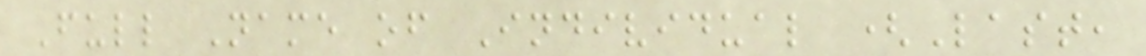Full Name of Individual (Last,
